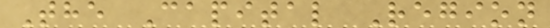The Capital Region
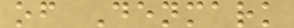of Denmark
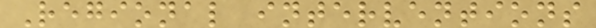Regional interventions
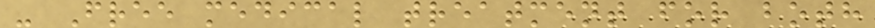- Free medical treatment for both
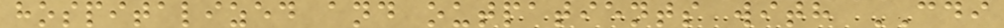hospitalized and outpatients with CDI
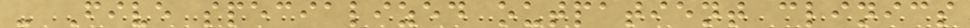- Five specialized outpatient clinics
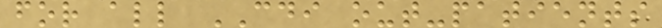for all CDI out-patients
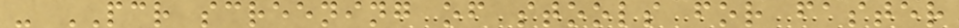- PCR screening of stools for faster
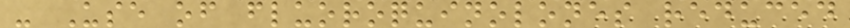- Use of fluoroquinolones reduced
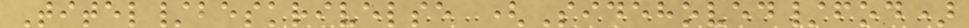Titel/beskrivelse (Sidehoved/fod)
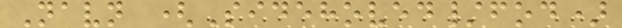Navn (Sidehoved/fod)
